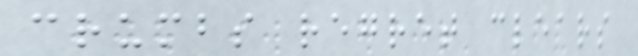crumbs regret clears
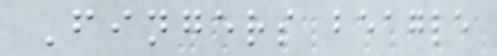Fingers beagle
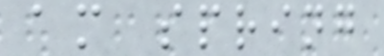am spring
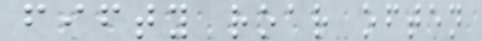fifty roar often
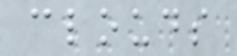clouds
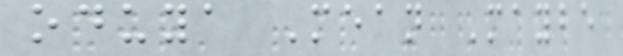oduya Mean Maybe
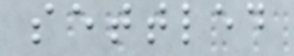settled
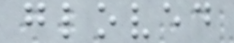gloved
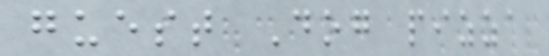guest Dog pizza
